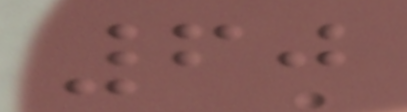60
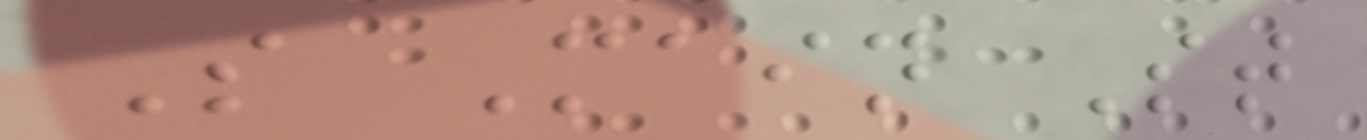S Main St
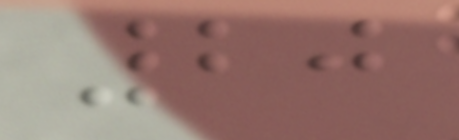20
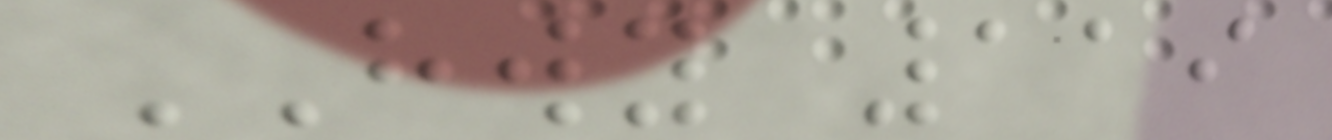HWY 119
